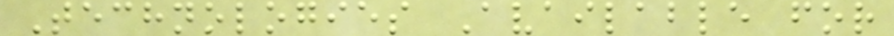Technologies Available for
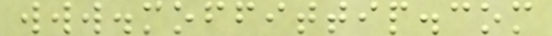www.moffittip.com
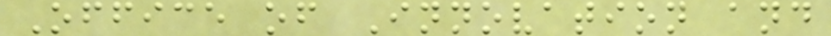Office of Innovation and
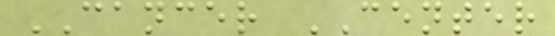CANCER CENTER
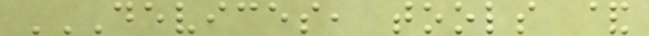DEVICES, TOOLS &
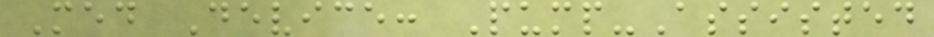Med Device: Pump-Assisted
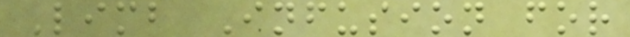Limb Infusion for
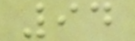94
